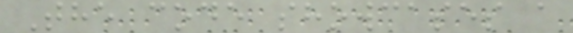The code showcases a
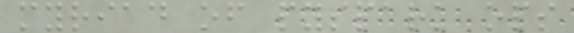myriad of pyspark ops
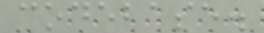codebase.
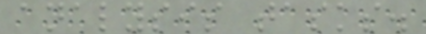analysis tasks.
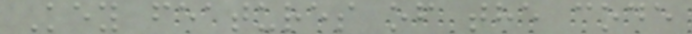Key features of the code
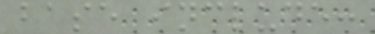base include:
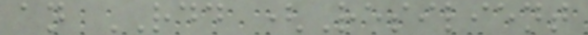an RDD (Resilient
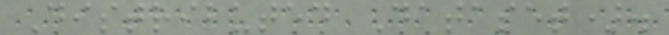Distributed Dataset).
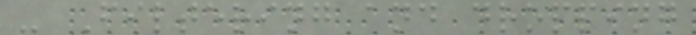- Filtering and dropping
